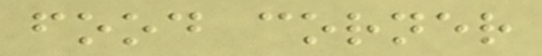food corner
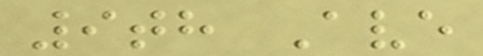9th Ave
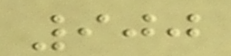900
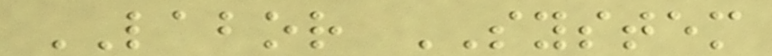LABOR SYSTEM
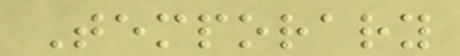Temporary
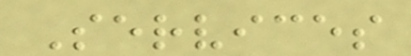Services
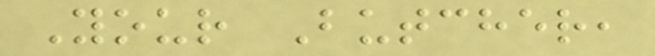Your Butcher,
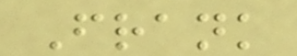Frank
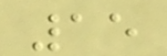15
